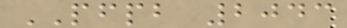PFPB 2043
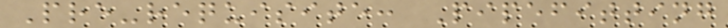Pre-requisite: Pipefitting
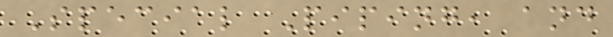Special Piping, and
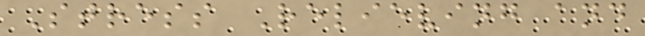Stress Relieving and
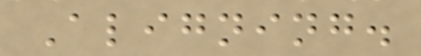Aligning.
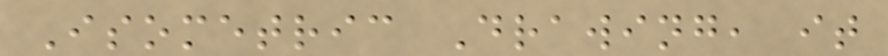Isometric Drawing, it
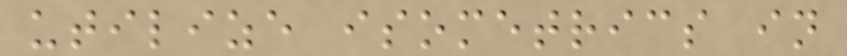utilize isometrics in
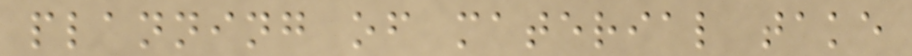planning of material take
